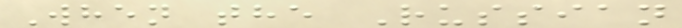When the Russian
